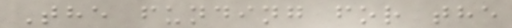The funding for the
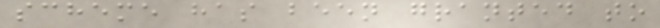scheme has been granted to
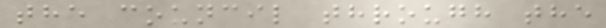the council through the
